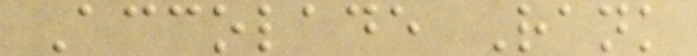Accolade Rank
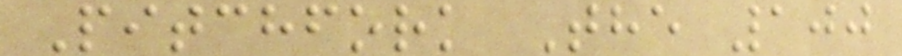Pitchfork The 100
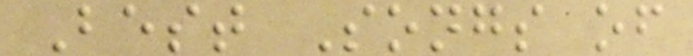Best Songs of
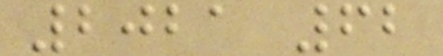2021 62
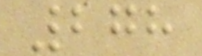278
